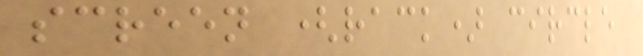screen (rack) circle
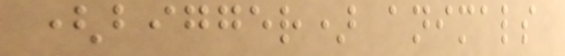(bigger) animals
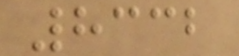8332
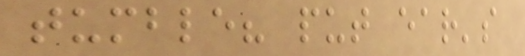tumble? put ear's
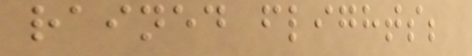rained flights;
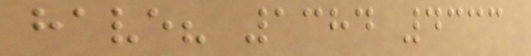have? 1384 4333
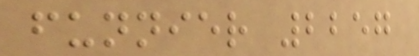funnier 2257
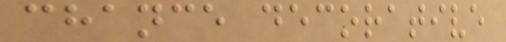chance decorative
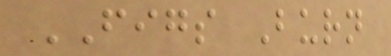FIGS Burn
